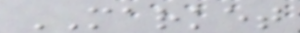MARKET
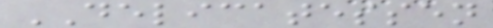DELICATESSEN
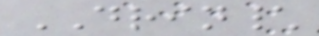DRIN\
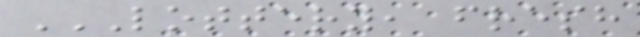LOTTERY, FRESH
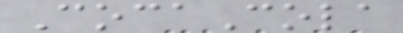CocaCola
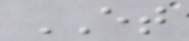ET
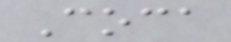Coca
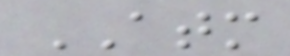ATM
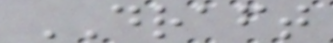DRAFT
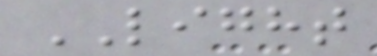LIGHT
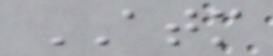ATM
